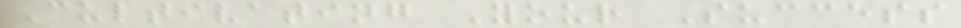Cultivating Your Success
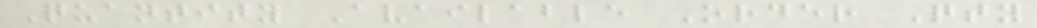Quantity Available Order Qty
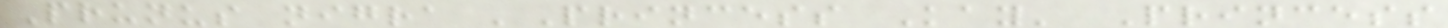Prunus nigra 'Princess Kay' Princess
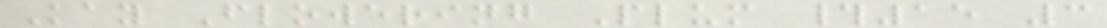Kay Flowering Plum #15 3
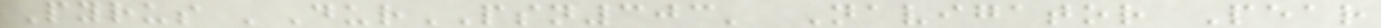Pyrus 'DurPSN303' Navigator Pear
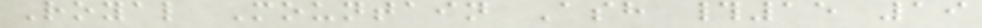Royal Mountain Ash #15 19
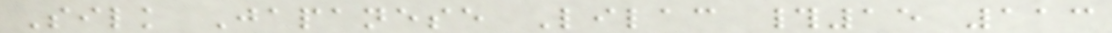Silk Japanese Lilac #15 113
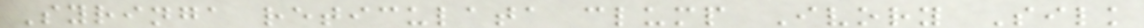Syringa reticulata clump Ivory Silk
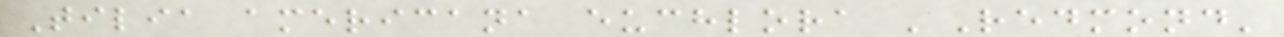Tilia americana euchlora 'Redmond'
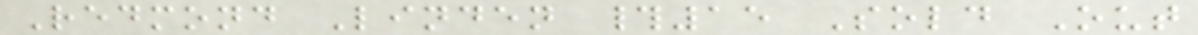Redmond Linden #15 Sold Out
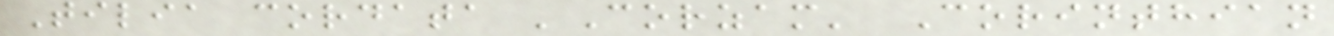Tilia cordata 'Corzam' Corinthian
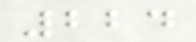224
